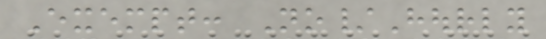Exempt: No/Hourly
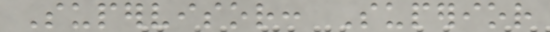Supervisor: Superior
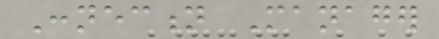Connection Manager
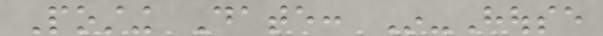Posting Date: In-House
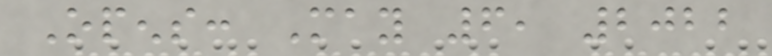Opens: May 6, 2022
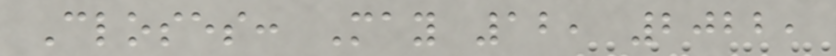Closes: May 12, 2022,
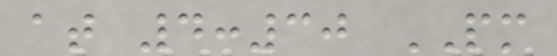at 4:30 PM
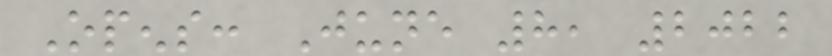Opens: June 8, 2022
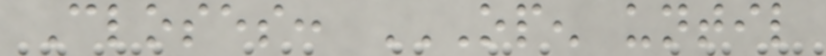Closes: OPEN UNTIL
